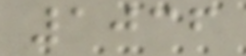1036
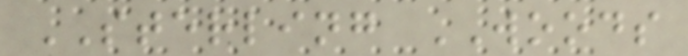STERLING WOODS
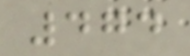474
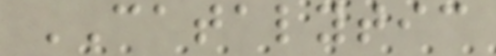CATALYTIC
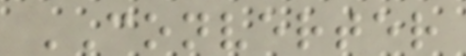CONVERTER
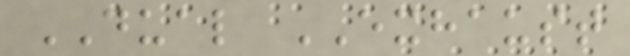DUAL EXHAUST
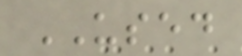USED
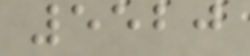5520
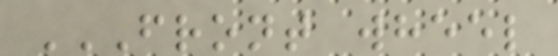FRONT WHEEL
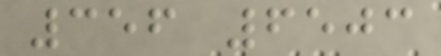356 6503
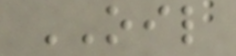OIL
